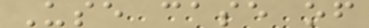Use case of
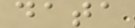data
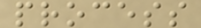process
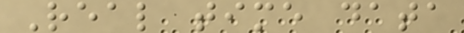Real time data
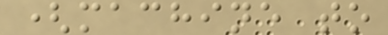(machine to
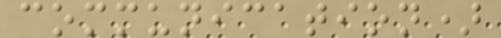communication)
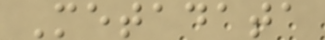Metadata
